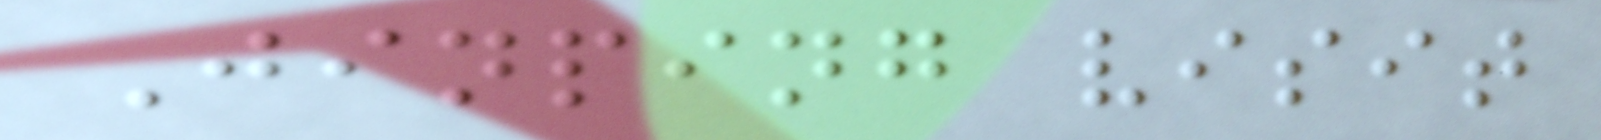Jinping visit
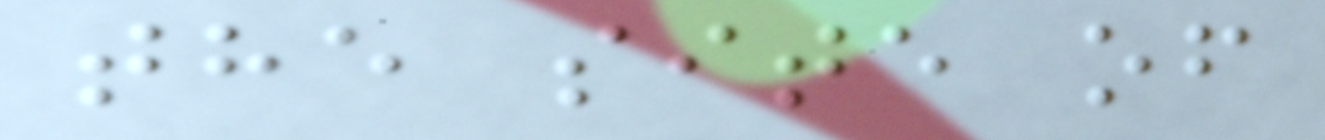the site of
